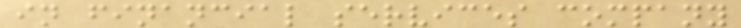in financial services company
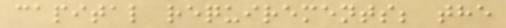capital requirements; the
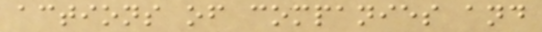actions of companies and
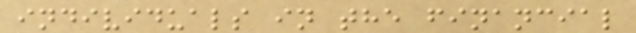individuals in the financial
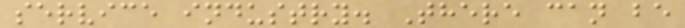service industry. There can be
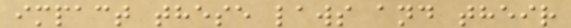impact these laws and their
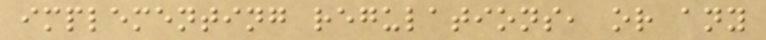implementing regulations, or any
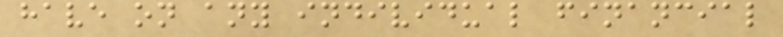have on any individual financial
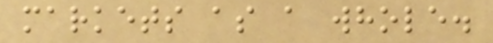markets as a whole.
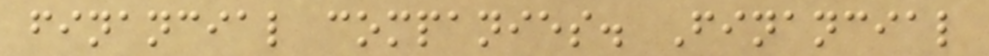financial companies. Financial
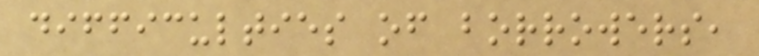difficulties of borrowers,
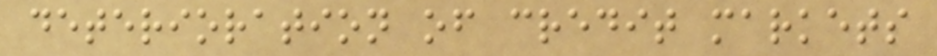deterioration of credit markets
